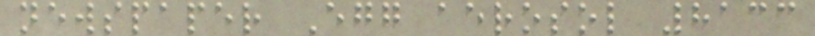newspaper Egg aerosol 8133
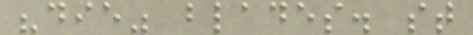"die" blades. st
